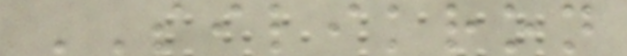SILIKRON
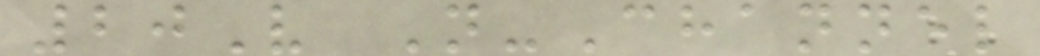20V N-Channel
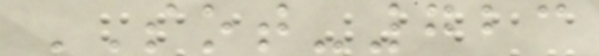SOT-723
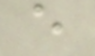e
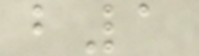b1
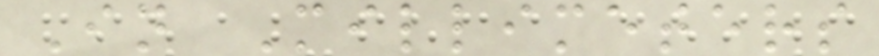In Millimeters
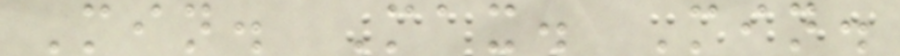Min. Max. Min.
